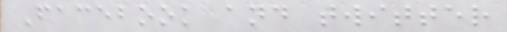Facebook and twitter
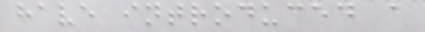have introduced a
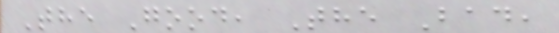The Good, The Bad,
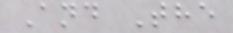And The
